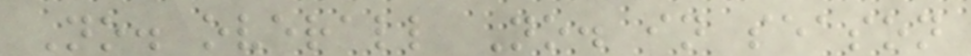No. overall No. in season
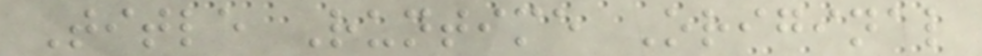Title Runtime Original
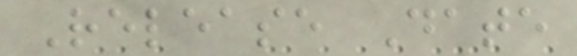Release Date
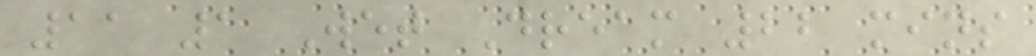11 1 Wet Dream 22 mins
